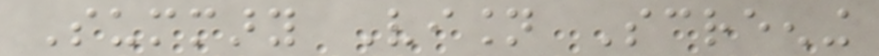Summary Vision Screening
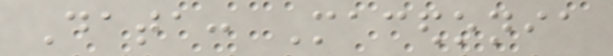Data: Macedonia
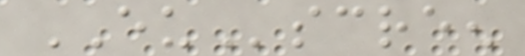EUscreen
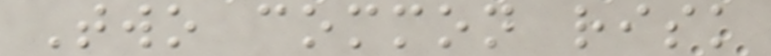Two common risk
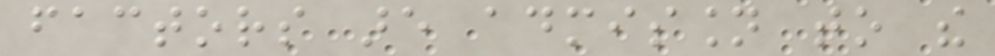factors are admission to the
